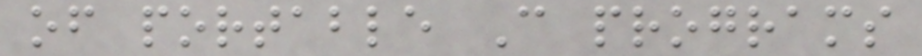of portable C programs
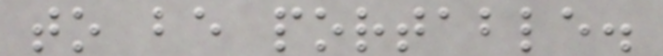to be portable.
